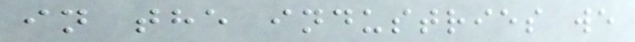in the industries we
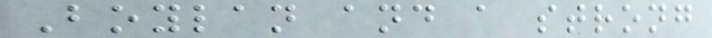Boylan and a strong
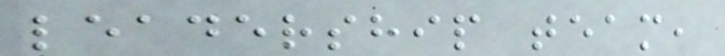leadership team,
